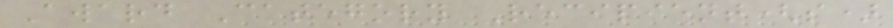Award Category Recipient(s)
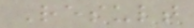Result
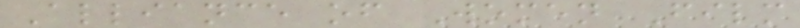Alliance of Women Film
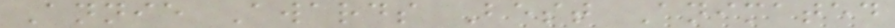Annie Awards Best Animated
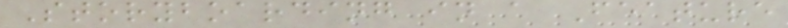Storyboarding in a Feature
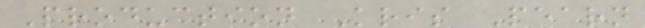Production Kris Pearn
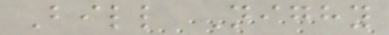Bill Nighy
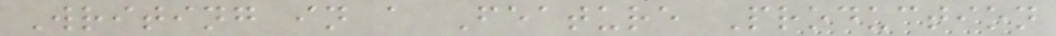Writing in a Feature Production
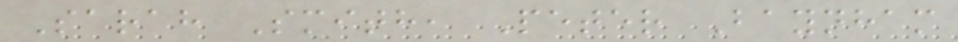Sarah Smith, Peter Baynham
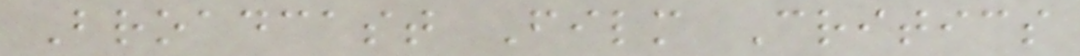Broadcast Film Critics
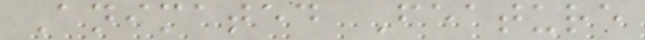Animated Feature
